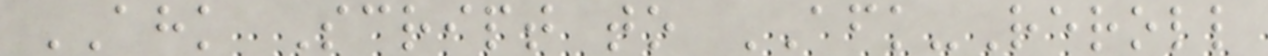AHK Script to AFK-Reroll
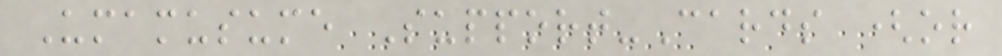Umamusume Support-Cards (or
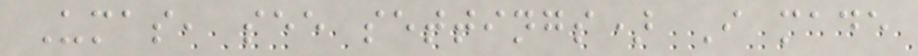Umas, see settings) I made
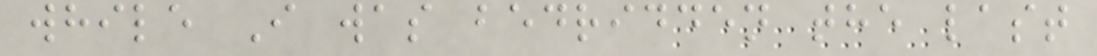while I was bedridden the last
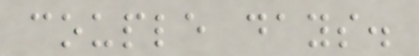couple days.
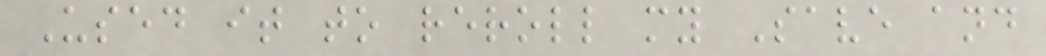Used it to reroll my Save and
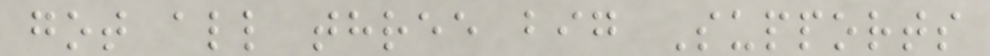got all three big Supports
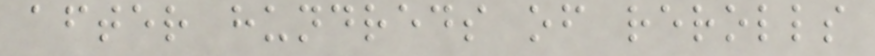after hundreds of rerolls
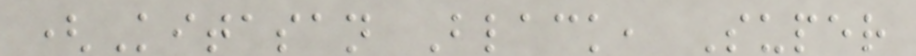(Kitasan Black, Super
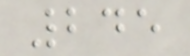245
